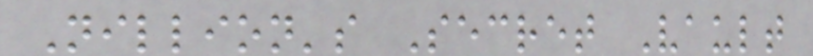Nillion's Secret Vault
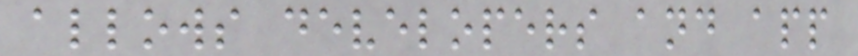allows developers and app
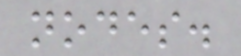nodes.
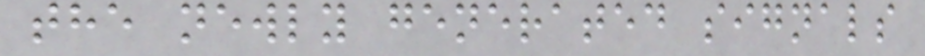the newly generated signals
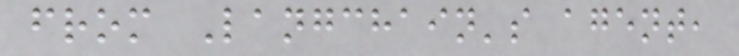from Langchain's agent,
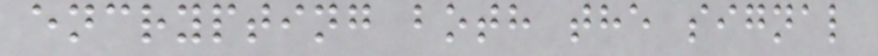encrypting both the signal
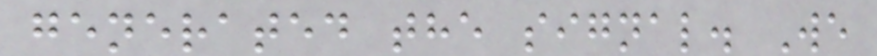generated the signal. We
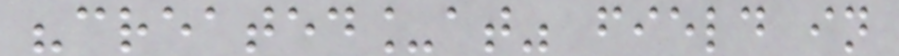"created_at" field in
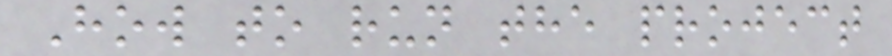How to run the project
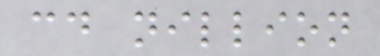cd nillion
